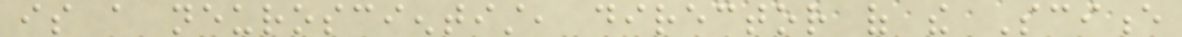is a neuroscientist, director of the Science
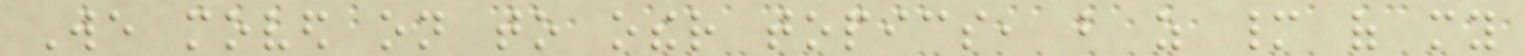We moved on to other topics, but as many of my
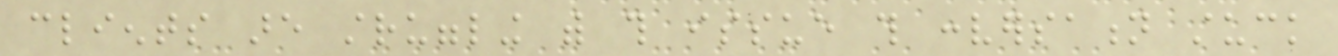clients are struggling with this issue this conversation stuck
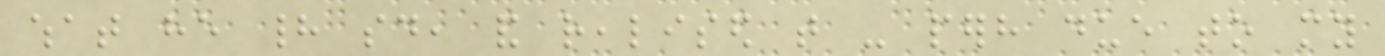what he had said, and realised that - perhaps due to my
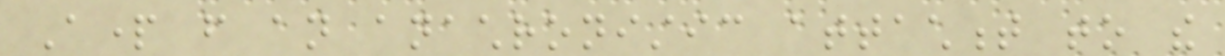Apart from an anachronistic attachment to the
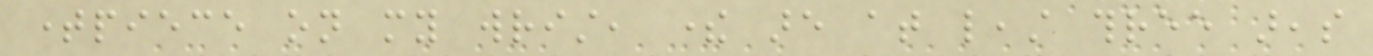timepiece on my wrist, there are at least three areas
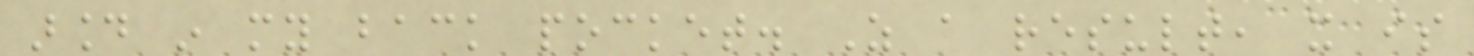around in my back pocket. As a result, it is
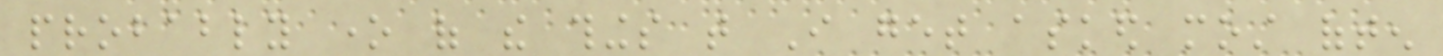probably one of the things that I get asked most often
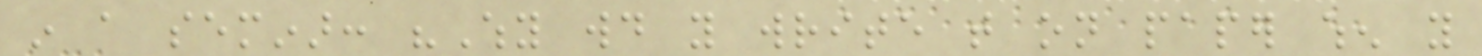in a seminar: "Why would you write that on paper when you
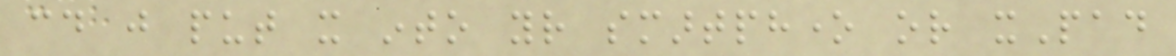could just put it into your smartphone or xPad
